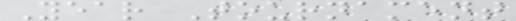Year Tournament
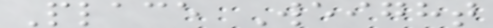Place Weight
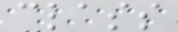class
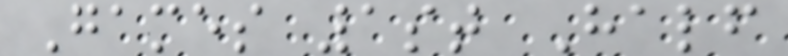Games 1st Half
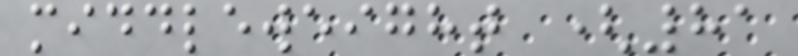middleweight (81
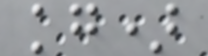kg)
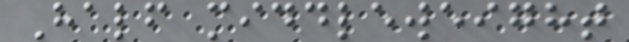Half middleweight
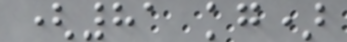(81 kg)
